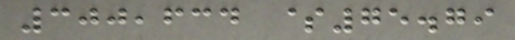300,634 $75.79
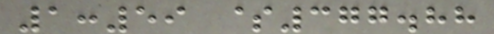1:59 $377.88
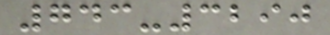743-3290
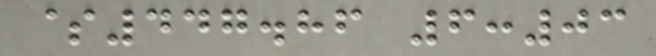$447.86 6:03
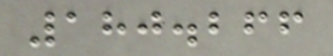180.266
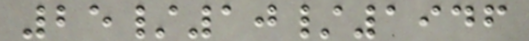25/10/1946
